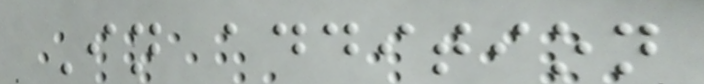In addition
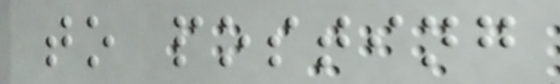to posting
